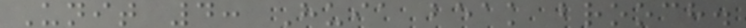Unit 4: Huia beak brooch.
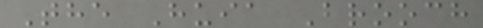The Huia Brooch
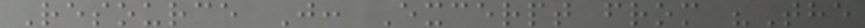Resource J: Excerpt from "The
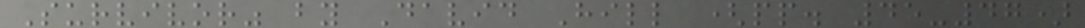Survivor" by David Hill (pp. 45-47)
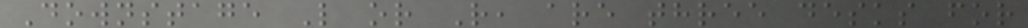Downstage L or R, are three desks for
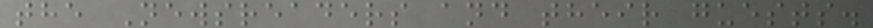the Newsreaders and their guests.
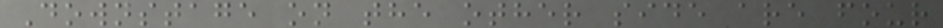Downstage on the other side are four
